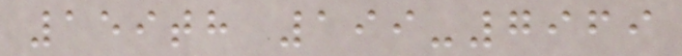159th 199-7969
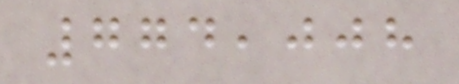774,008
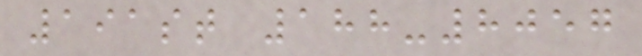191st 188-8057
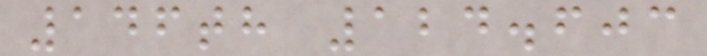146th 124.603
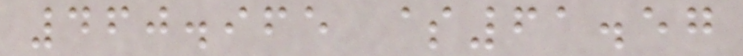460.965 $61.57
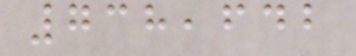738,642
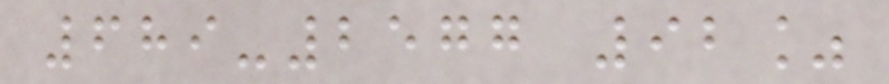689-2577 92%
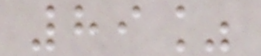89%
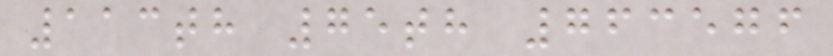113th 75th 763576
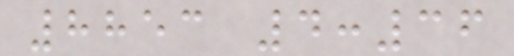8853 4:36
